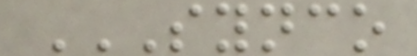SYNCO
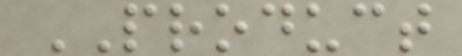PRODUCT
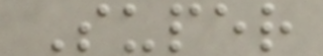Super
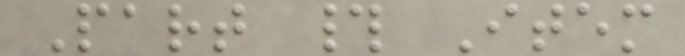Part # Item
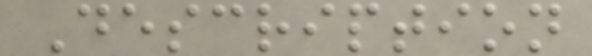Description
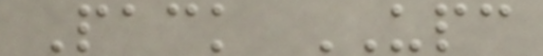Pack UPC
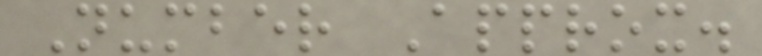Number Approx.
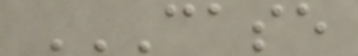CASE
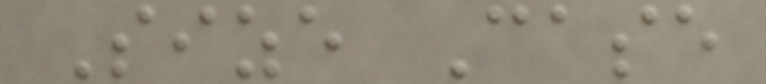Size Case
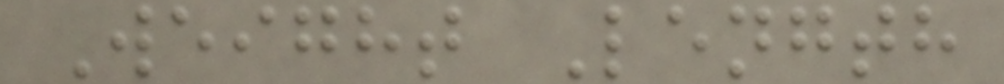Weight Length
